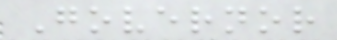Governor
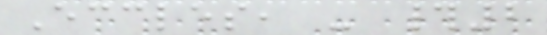Eccles, - #2
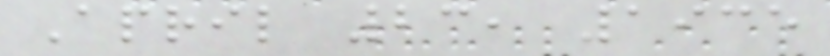April 23, 1935
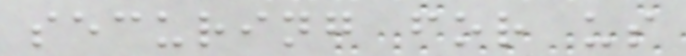securing for us
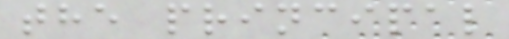the principal
